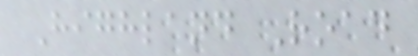Highland Road
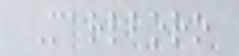Marlboro
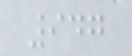947
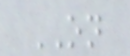ON
